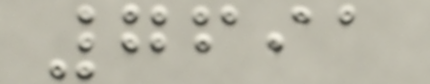7691
